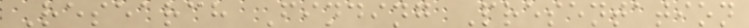Research Finding Presentation
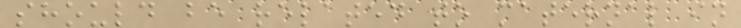should be related to maternal in
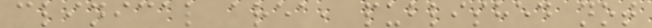clinical area, published not
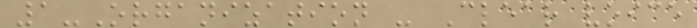1-Organization - Clear voice
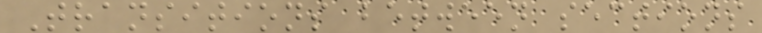Transitions between sections
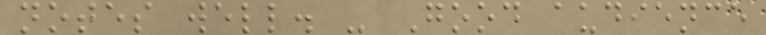notes well. - Good audience
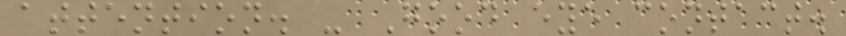attention. - Good eye contact.
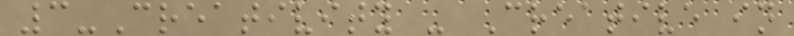3-Creativity - Creative in
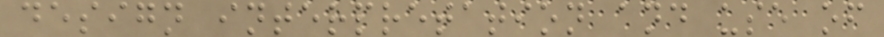design interpretation and use of
